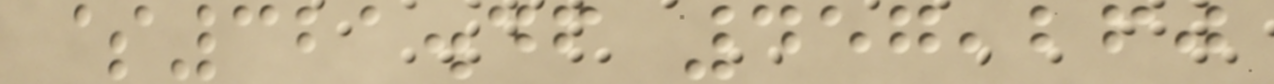$321.46 457,260
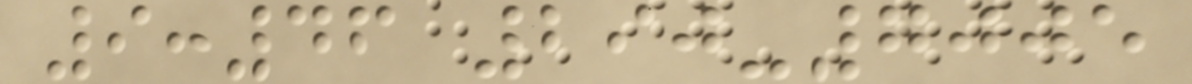9:46 290-7005
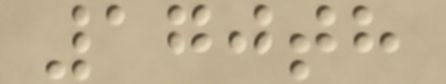170th
